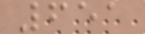651
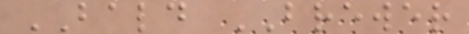BALD BREWER
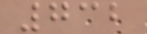732
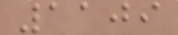1109
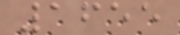1655
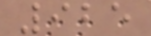925
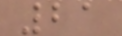21
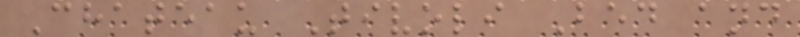Chateau Tivoli Bed and
